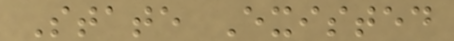State Existed
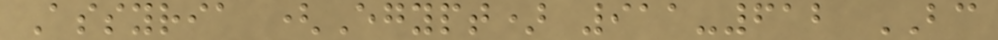Assyria (Egypt) 911-612 BC
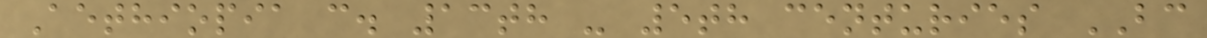Aethiopia c. 13th - 5th centuries BC
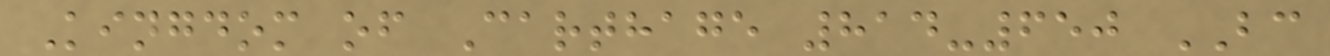Kingdom of Carthage 814-650 BC
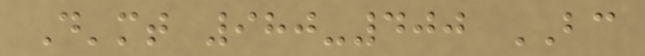D'mt 980-400 BC
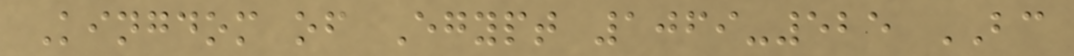Kingdom of Egypt 1069-525 BC
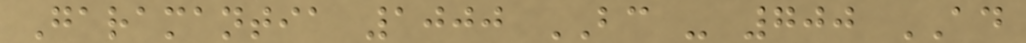Garamantia 1000 BC - 700 AD
